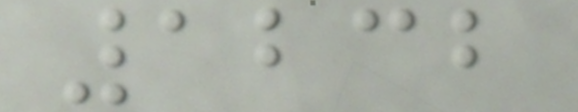1232
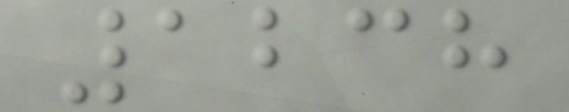1238
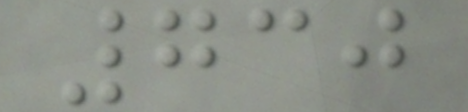730
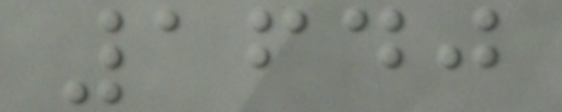1640
